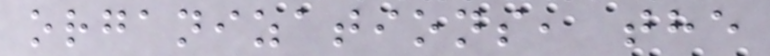organizations, the
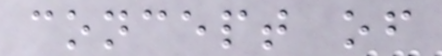concept of
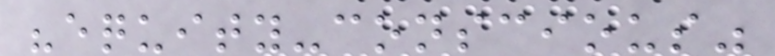"equity-conscious"
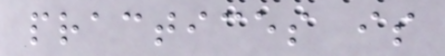practices is
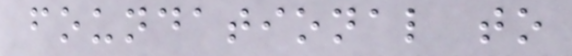foundational to
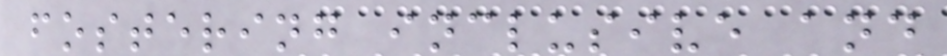fostering inclusive and
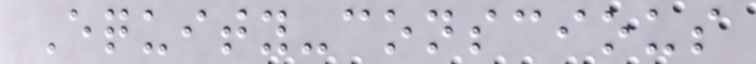Equity-conscious
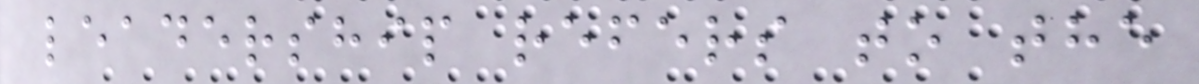leadership refers to the
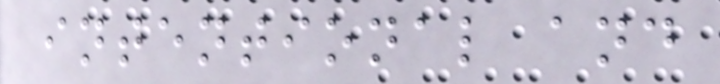intentional and
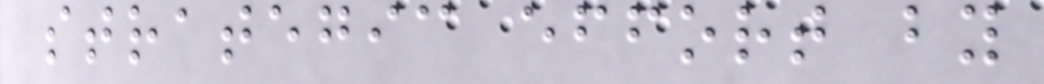strategic effort by
